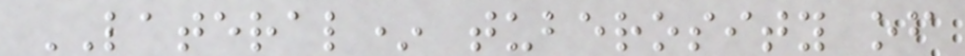LATERAL* tuberosity of
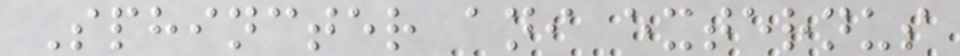Sphincter ani externus
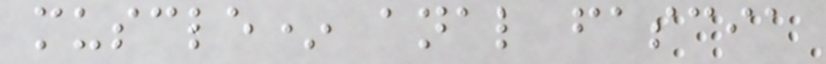muscle* anal fascia
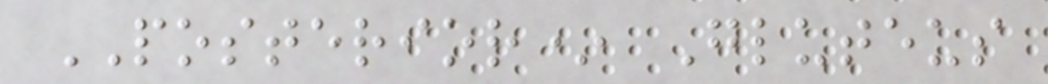POSTERIOR* Gluteus
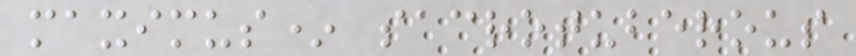maximus* sacrotuberous
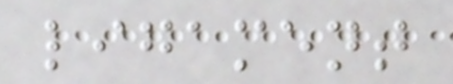ligament
